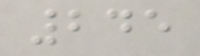245
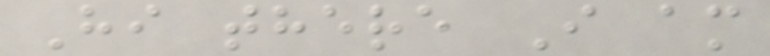Hi there I am
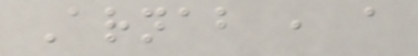Arnab , a
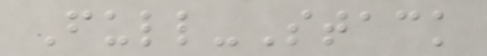Full-Stack
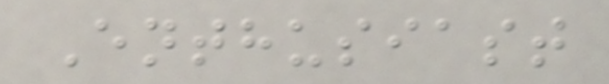Enthusiast
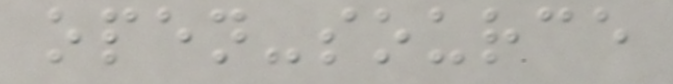open-source
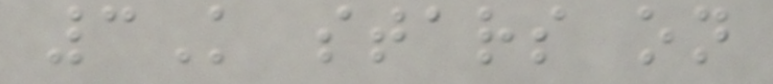3K stars on
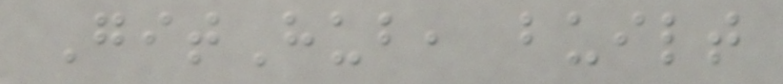GitHub, built
